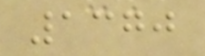1370
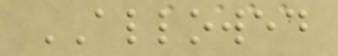ALLOWED
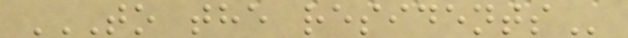TO THE RESIDENTS
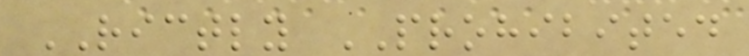RICTLY PROHIBITED
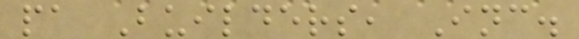pa Builders, Inc.
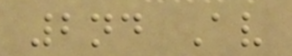2nd Av
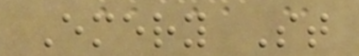Emery St
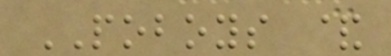POBOYS &
